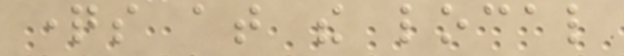questions at the local
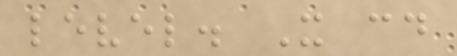level. It could
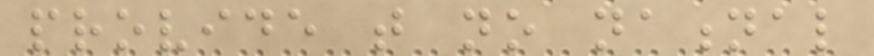provide that no national
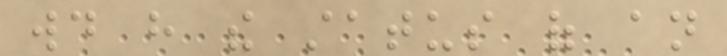would have the status of an
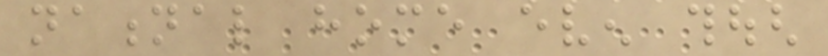national home even though
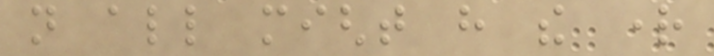not all might have the right
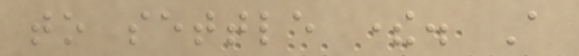to settle there. A
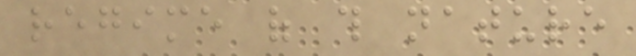regime of this nature
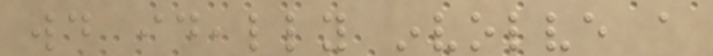would ideally involve a
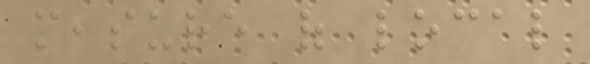measure of local
